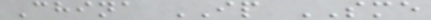China IP SME
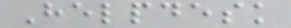Helpdesk
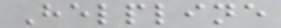Helpline
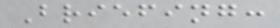Briefing:
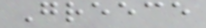Greece
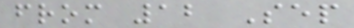from 12 Sep
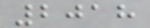2018
